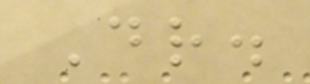Dr.
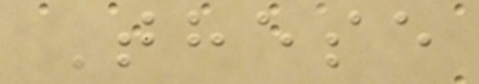These
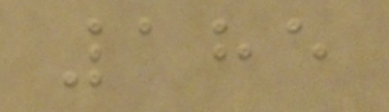185
